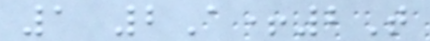1 2A+2T
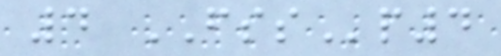4 FSSp4
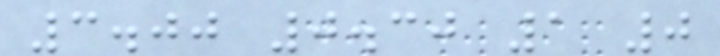3.00 0.30 1 0
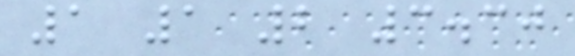1 1 2 3.30
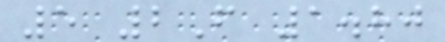5 2F 1.80
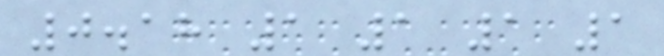0.18 1 1 1 1
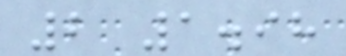2 1.98
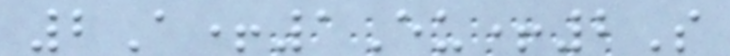2A+1Eu+2S
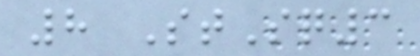8 StSq3
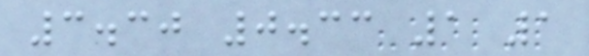3.30 0.33 1 1
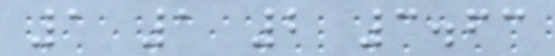1 1 2 3.63
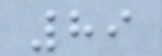89
